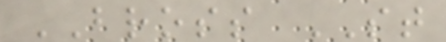BROSS ST
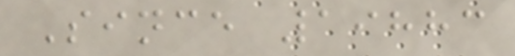Since 19883
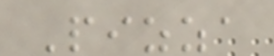Pizza
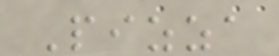Pizza
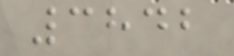3842
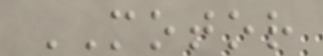MOTOR
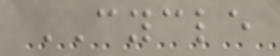CYCLE
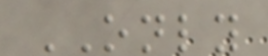ONLY
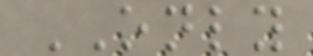ONLY
